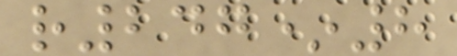r247*8
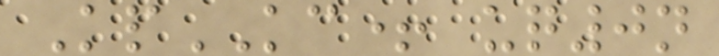KpKC+ uq0n
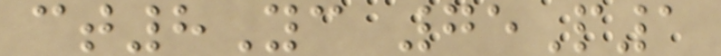ct8Yc 75P1
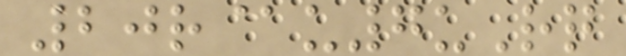20r@u7uRq
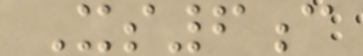Xs6c
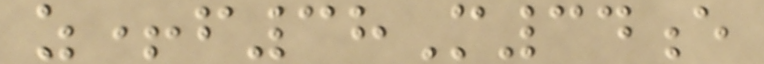z+f38M34e
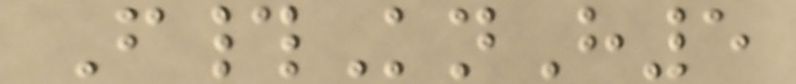F#KnH5
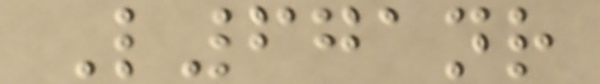L671nr
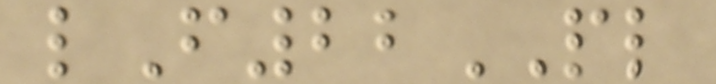lF22PL
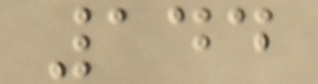144
